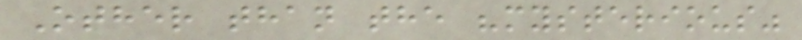Other than the "mysterious"
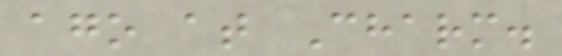ago at Charm.
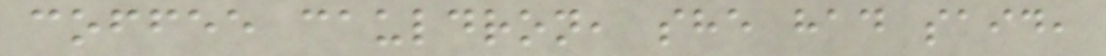coffee cauldron, she had said,
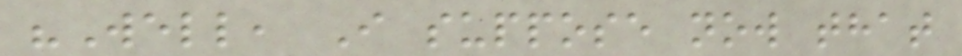"Well, I suppose now that
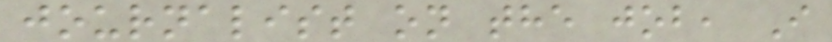journalist on the job, I
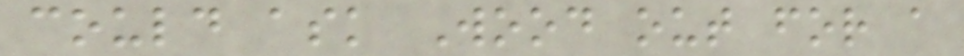could ask Wood out for a
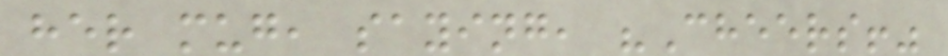her mug, saying, "Cheers!"
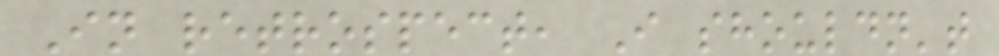In retrospect, I shouldn't
